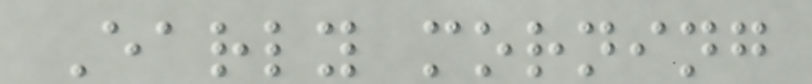Early morning
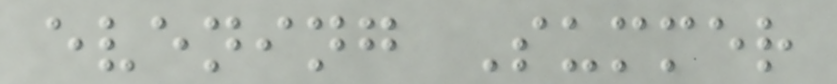evening Summer
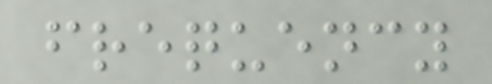frequency
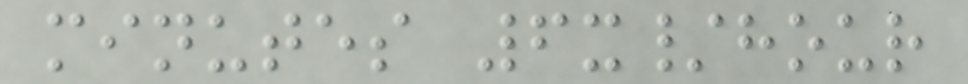minutes 6x/hour
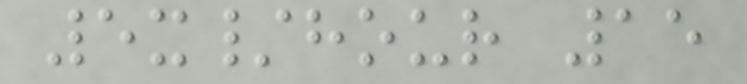5x/hour 15
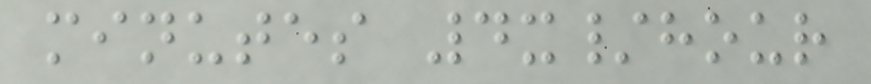minutes 4x/hour
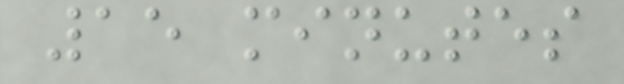15 minutes
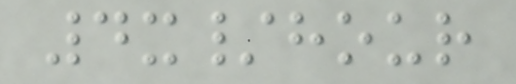4x/hour
